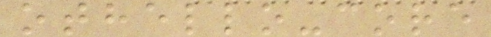othello-core
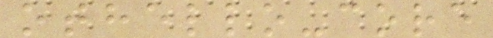othello-core
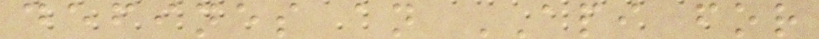defines an API for
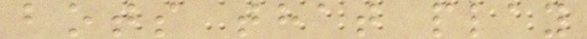bots that play
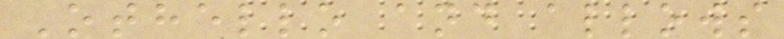Othello and allows
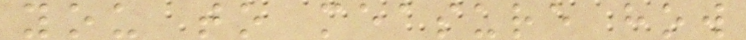you to measure how
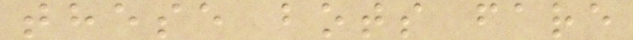these bots fare
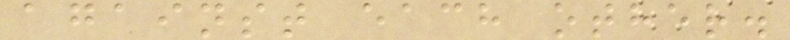against each other.
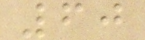60
